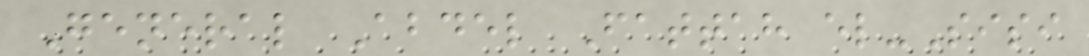General Abdel Fattah el-Sisi
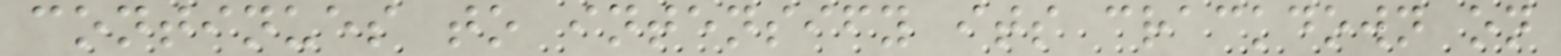continues to intensify its crackdown on
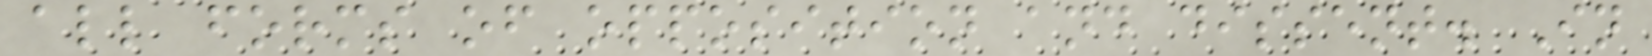all forms of opposition and dissent. In
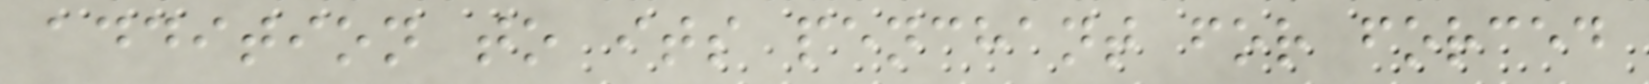addition to its penchant for forced
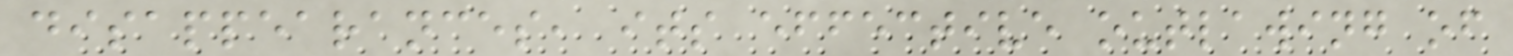disappearances, its effective outlawing of
